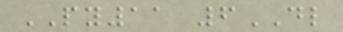PY11 6DL
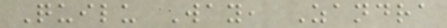Quilu Way, Zandra
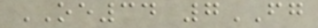OE34 7FG
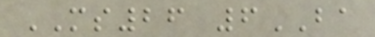MS26 6BA
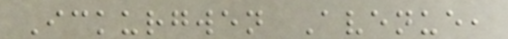Ickurgwen Avenue,
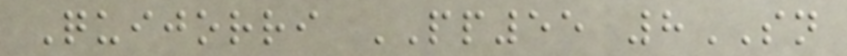Quijorri PP55 8SN
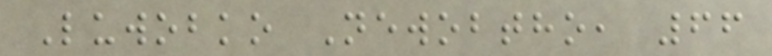Luwobko Newobtho, 66
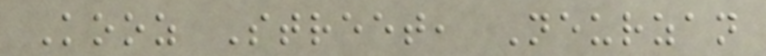Kooz Street, Neurzan
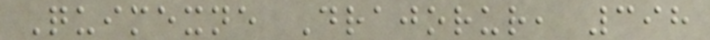Quimexne Drajorur, 398
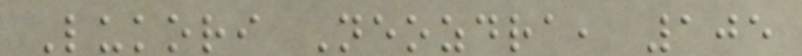Lukori Neozdra, 105
